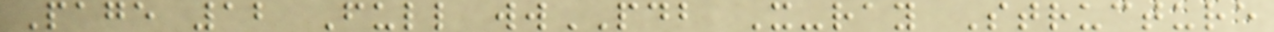Page 12 Full wwPDB X-ray Structure
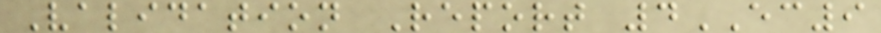Validation Report 4EC9
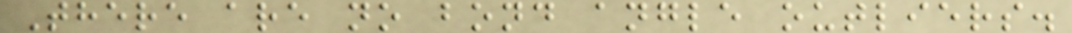There are no bond angle outliers.
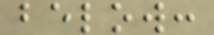below:
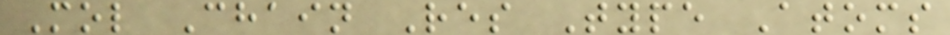Mol Chain Res Type Atoms
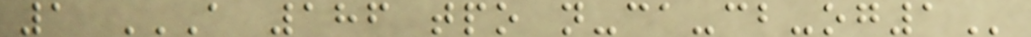1 A 186 TPO N-CA-CB-OG1
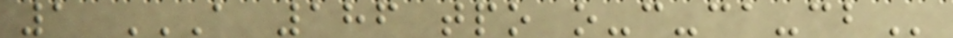1 A 186 TPO O-C-CA-CB
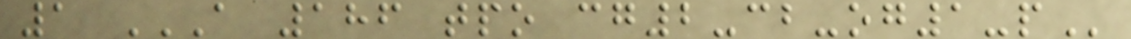1 A 186 TPO CG2-CB-OG1-P
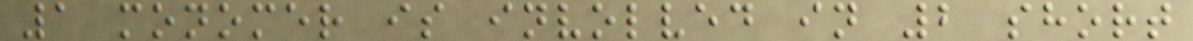1 monomer is involved in 2 short
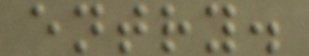entry.
